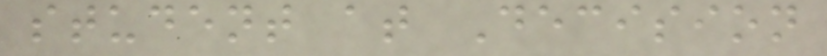student at Decision
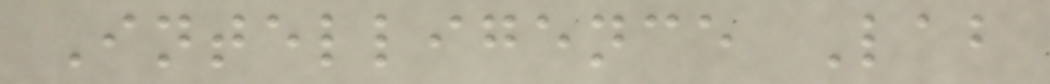Intelligence Lab
